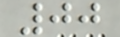00
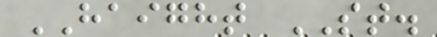HAIGHT ST.
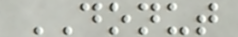DONUT
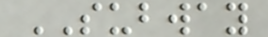SUBWAY
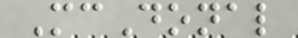McDonal
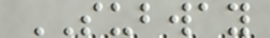SUBWAY
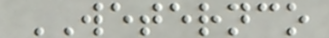WETERNCO
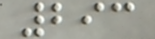293
